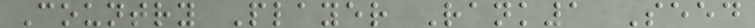Country Player Rank1 Seed
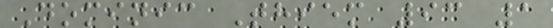Dominic Thiem 93 1
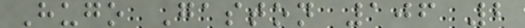Hugo Gaston 106 2
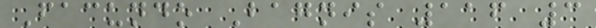Facundo Bagnis 116 3
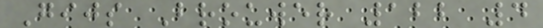Gijs Brouwer 122 4
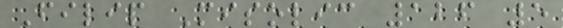Filip Misolic 126 5
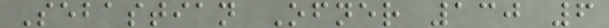Sebastian Ofner 130 6
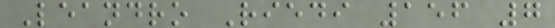Leandro Riedi 156 7
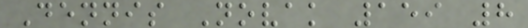Dennis Novak 159 8
